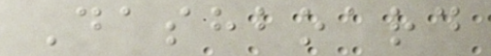Dashboard
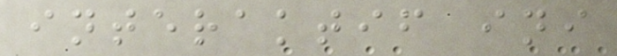interaktif ini
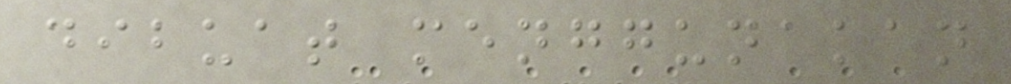dibuat menggunakan
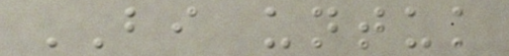BI untuk
